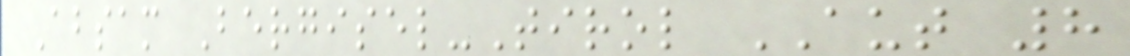Absam Bergisel-Tirol AUT 8
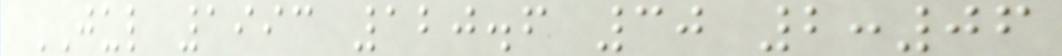JUL 1993 120.6 30 2:06
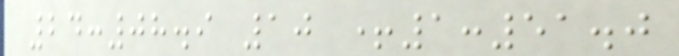24:08.9 10 +1:51.0
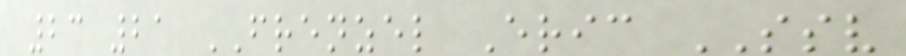23 21 FRENZEL Eric SSV
